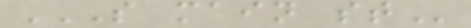S MAIN ST
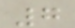7
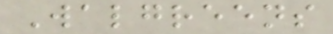Walgreens
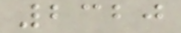2320
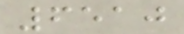6510
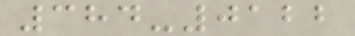384-0122
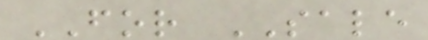FOR SALE
